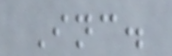Inc.
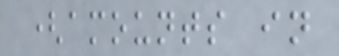(amounts in
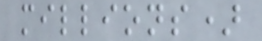millions)
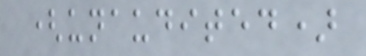(unaudited)
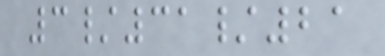3/31/21
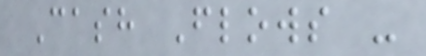Cash Flows -
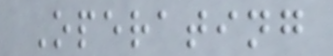Operating
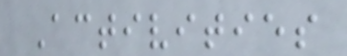Activities
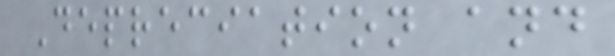Depreciation and
